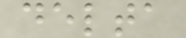delta
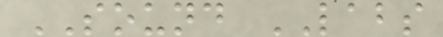SOUND LABS
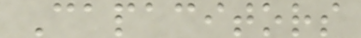Capacitors
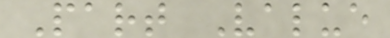Part Value
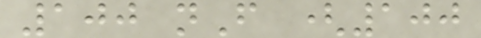100 nF (100
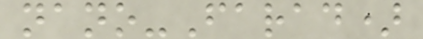nano-Farad)
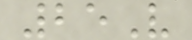25V
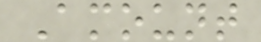Amount
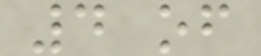4 of
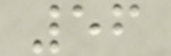56
